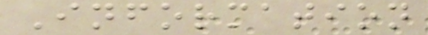Information
